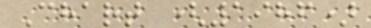Chart (1986)
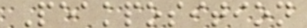Peakposition
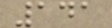141
